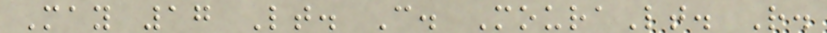May 17 Lt. C. MouraLt. R.
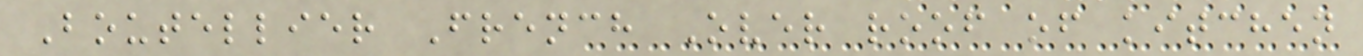Boutellier French Over roof of kitchen
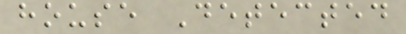house Detected
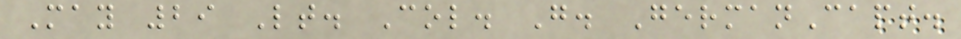May 29 Lt. Col. G. GermanCapt.
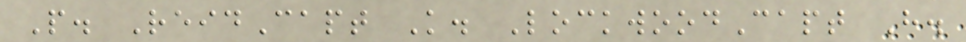P. ReidCapt K. LockwoodCapt H.
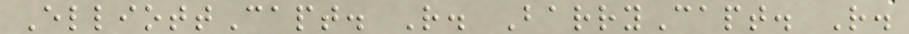ElliottCapt. R. BarryCapt. R.
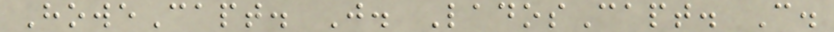HoweCapt. J. LadosCapt. C.
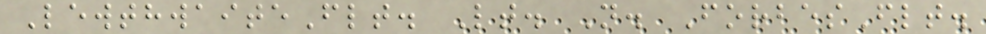LewthwaiteFlt. Lt. N. ForbesFlt.
